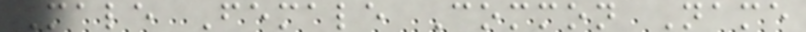Male Female Common Name
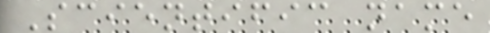Scientific name
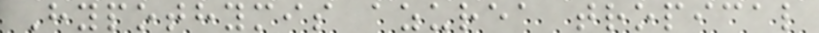Hypothymis azurea tropical
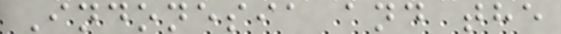Indonesia and the
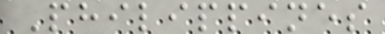Philippines
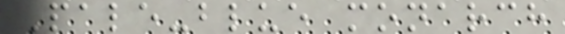Pale-blue monarch
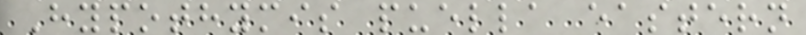Hypothymis puella eastern
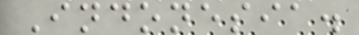Indonesia.
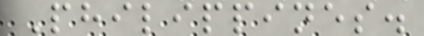Philippines.
